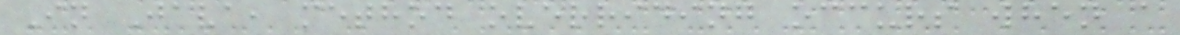In Java, method overriding occurs when a
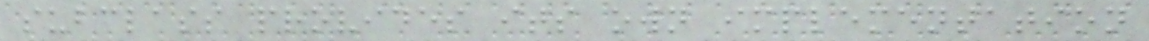subclass provides its own implementation
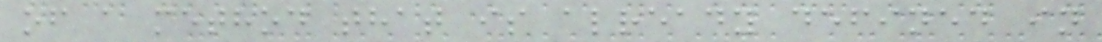of a method that is already defined in
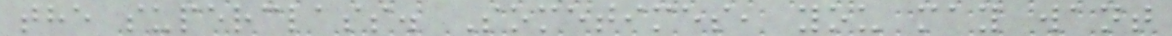the superclass. Sometimes, you may want
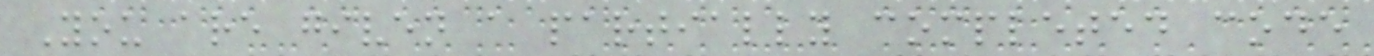You are given a partially completed code
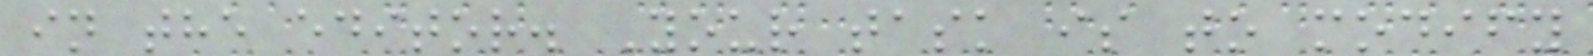in the editor. Your task is to modify
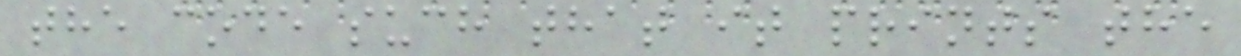the code such that it prints the
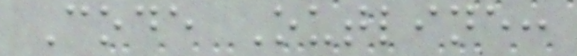Code Outline:
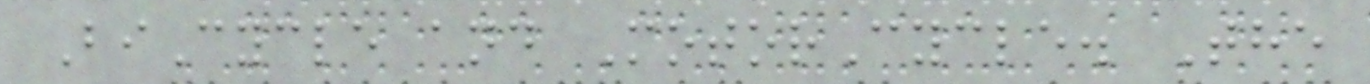BiCycle and MotorCycle. The
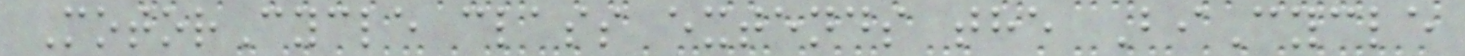MotorCycle class extends the BiCycle
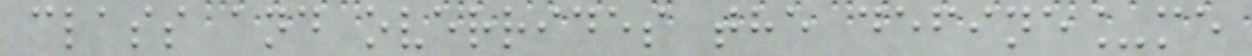class and overrides the define_me
